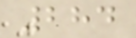284
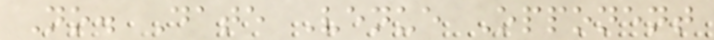No. Date Venue Opponent
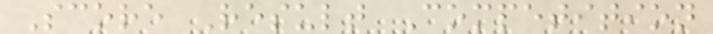Score Result Competition
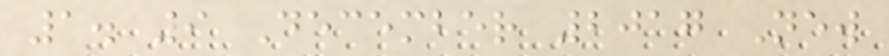1. 9 December 2017 New
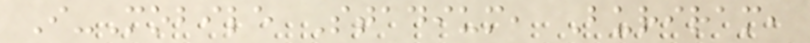I-Mobile Stadium, Buriram,
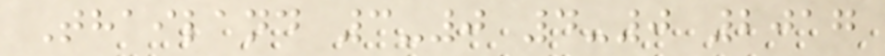Thailand 3-0 4-0 2017
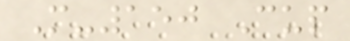M-150 Cup
